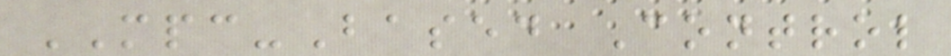MPC-Based Control
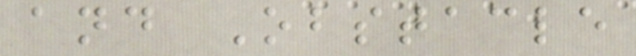and Obstacle
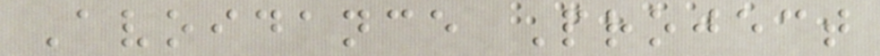Avoidance Project
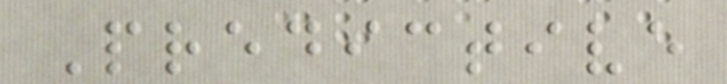Predictive
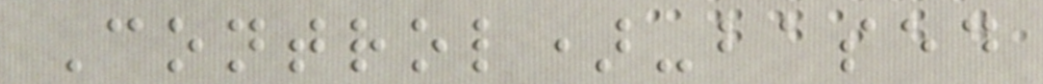Control)-based
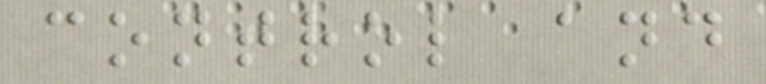control and
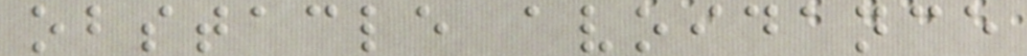obstacle avoidance
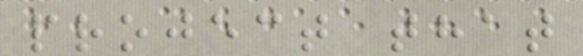project that
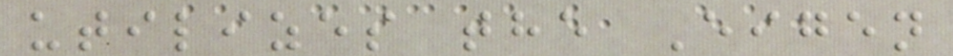utilizes the Eigen
